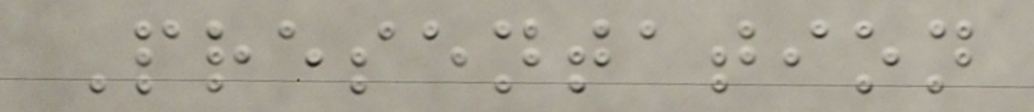Presentation
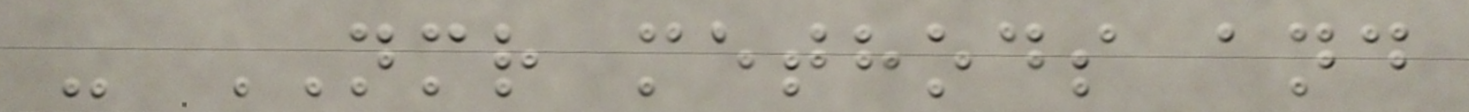- NMR methods and
